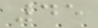45
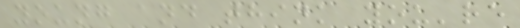young and think you're
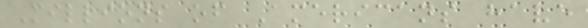Millions of Americans have
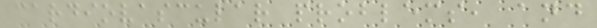cardiovascular problems, and
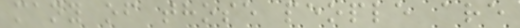many of those people are
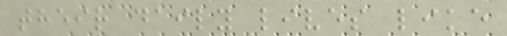their daily lives like
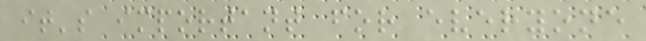it's important for everyone
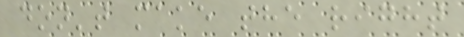don't make the right
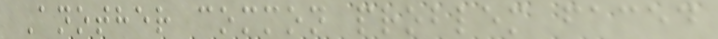Another common problem faced
